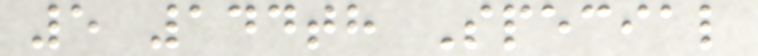5 144th Special
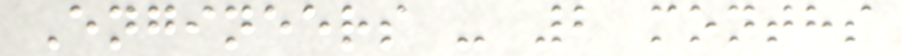Engineers - 2 months
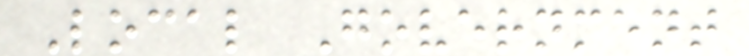Local Government
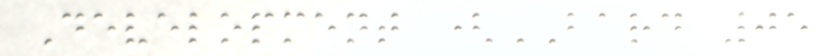Development (BARD 05
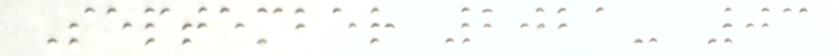September 2021- 03
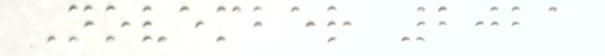November 2021
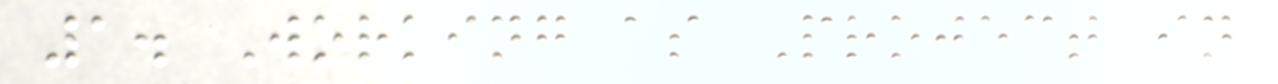1. Working as Project in
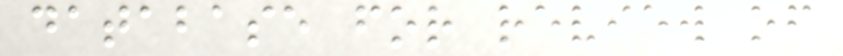database for review of
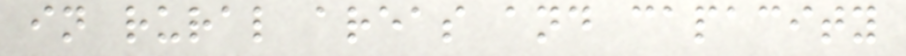in rural areas and capacity
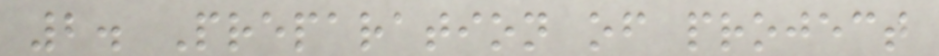2. Preparation of project
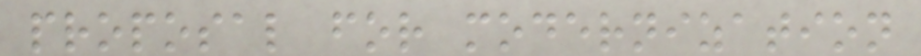proposal for modernization
